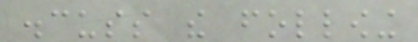discuss the following
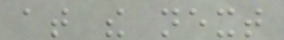at the next
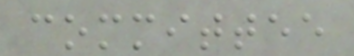committee
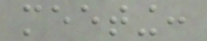meeting:
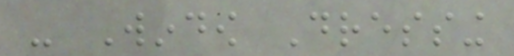- Window Dressing
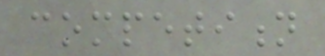competition
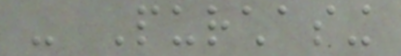- Purchasing
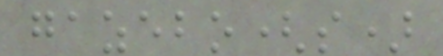gazebo(s)
